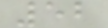52
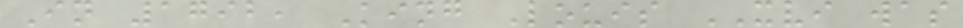In 1792, King Louis XVI was
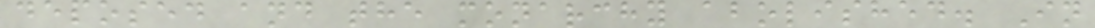deposed and the monarchy abolished. In
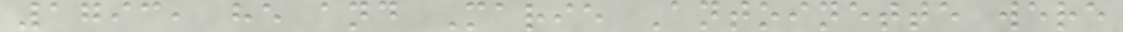1793, he and Marie Antoinette were
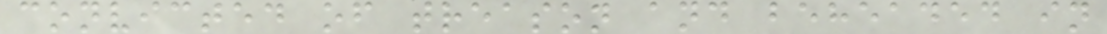convicted of treason and beheaded in
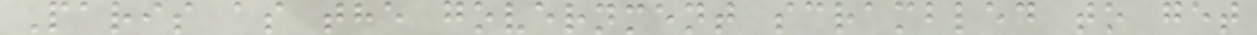Paris as the government scrambled to get
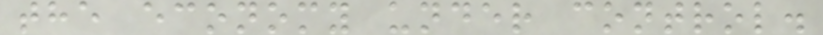the economy under control.
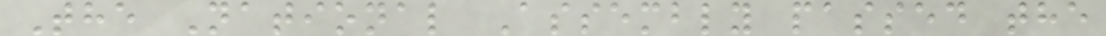The National Assembly passed the
